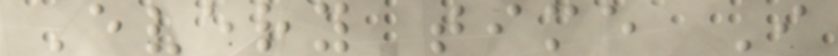Every time I
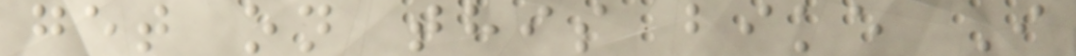get on this bike I
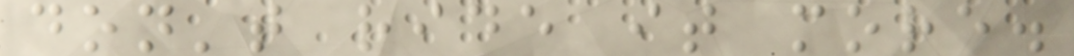don't ride it more.
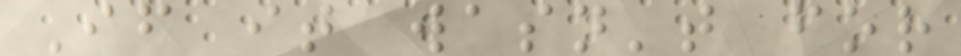If it wasn't for
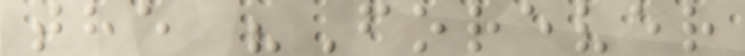the "Forever
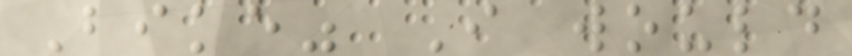Bike" I would
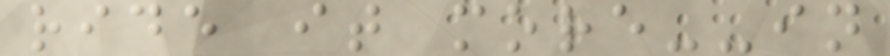ride it more--in
